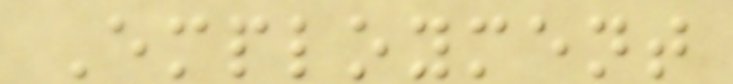Employment
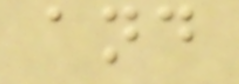and
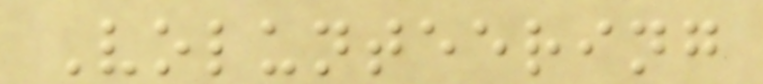Volunteering
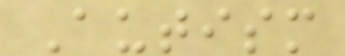Autism
